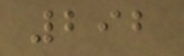292
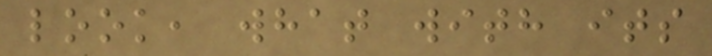look, what with its
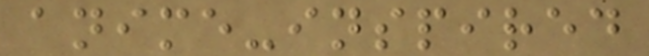anime-inspired
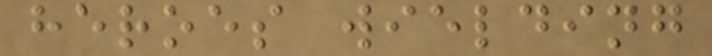heroes wielding
